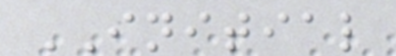INITIAL
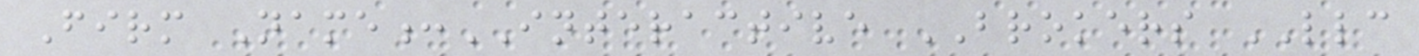Firm Name:INTERACTIVE BROKERS LLC
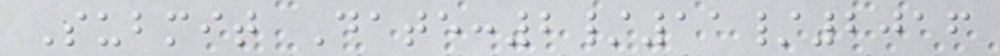Submit Date:2/11/2016
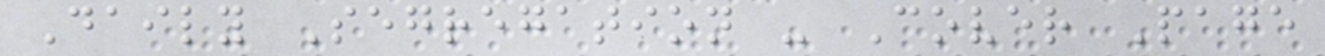Daily Segregation - Cover Page
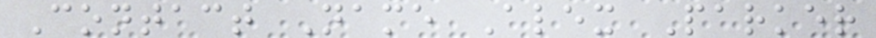Contact Name Alex Parker
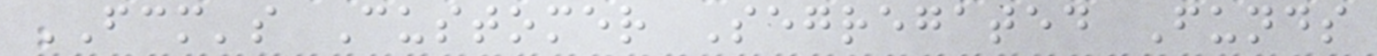FCM's Customer Segregated Funds
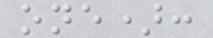one):
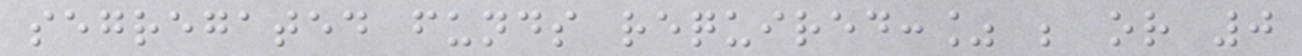segregated funds required:% ; or 0
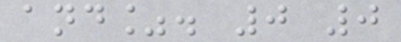and%. 0 0
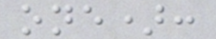one):
